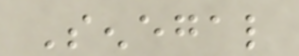Senegal
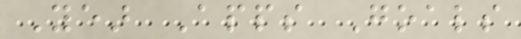Year Apps Goals
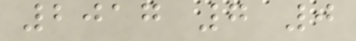2017 7 0
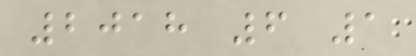2018 6 1
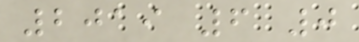2019 6 0
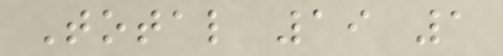Total 19 1
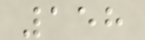158
